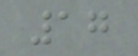17
